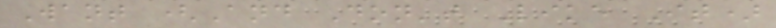Want (And Don't Like It)
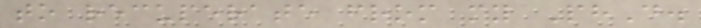to recuperate from my PhD.
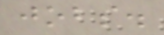jobs.
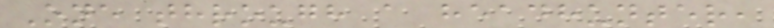One through a headhunter,
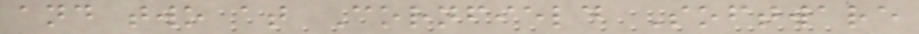and two at Cornfield Software
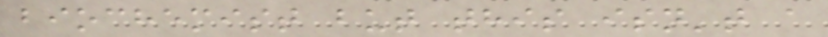biochemist but this isn't a
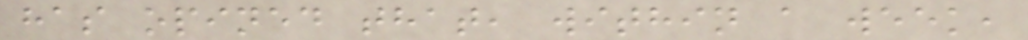has opined that, within a week,
